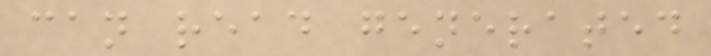can read generated
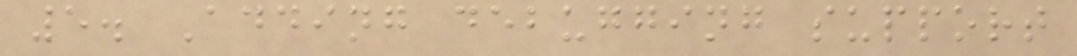5. Adding debugging support
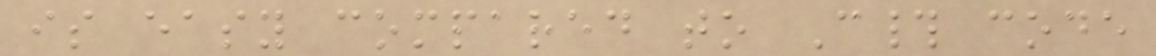is easy compared to C# code
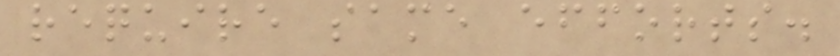require same efforts.
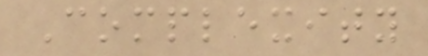Complexity
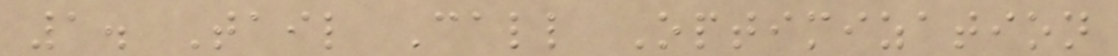1. Tail Call Optimization
